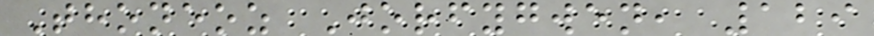Thoneoz Jorfygwen, 129
